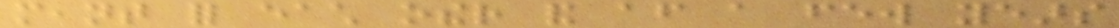meant for each other and after a few years
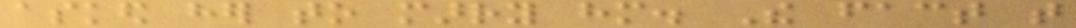asked her to marry him. The fact that
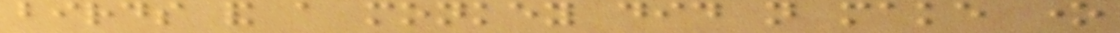birds and a monkey did not make one
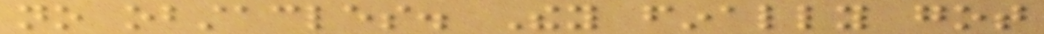no obstacles. They finally got
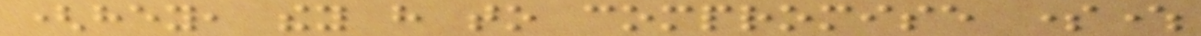(hey, they have to compromise somewhere
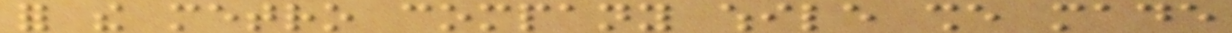for the metro company while she made
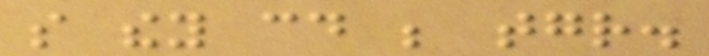so they could be together.
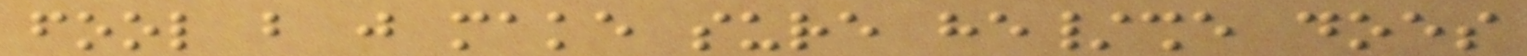fool but just make sure he/she does
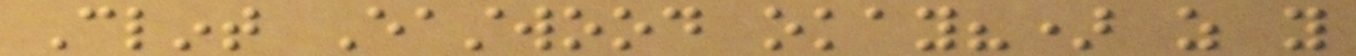Clint Eastwood okay?) as you
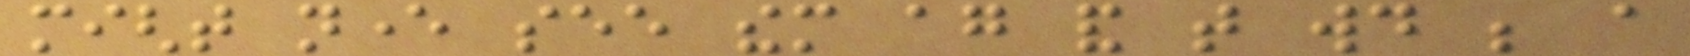might never see them again and that would be a
